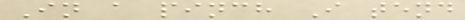In a pinch I tend
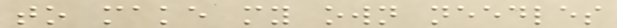to make my own needles
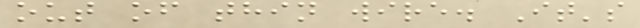out of thin wire. It's
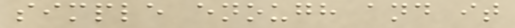simple enough and it
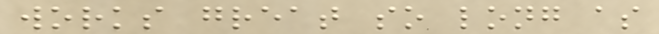works great so long as
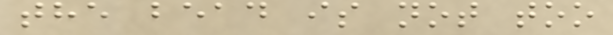the bead is not too
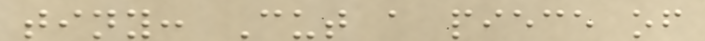tiny: Cut a piece of
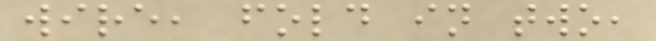wire, fold in two,
